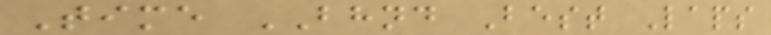Time BHND Best Laps
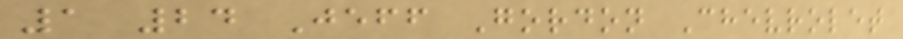1 24 Jeff Gordon Chevrolet
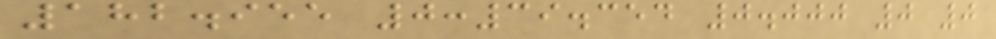182.955 0:39.354 0.000 0 0
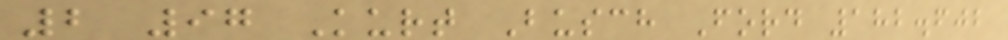2 97 Kurt Busch Ford 182.602
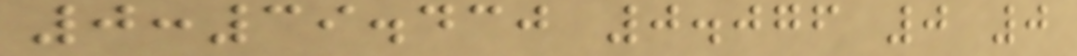0:39.430 0.076 0 0
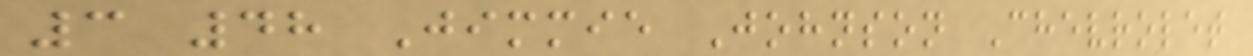3 48 Jimmie Johnson Chevrolet
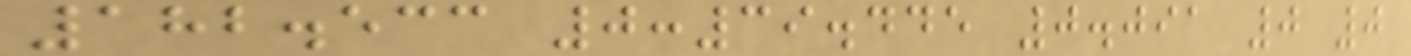182.533 0:39.445 0.091 0 0
